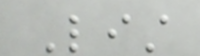List
